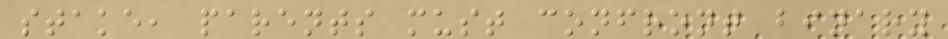stake, parents must confront binary
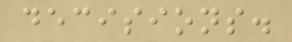decisions.
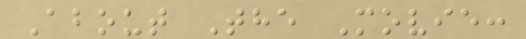About The Movie:
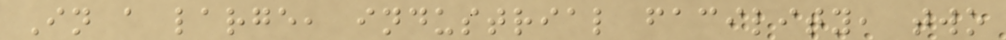In a large, industrial facility, two
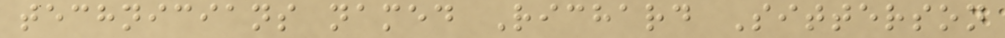technicians named Richard Sitterson
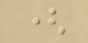(
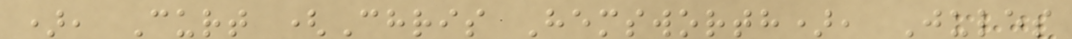), Curt (Chris Hemsworth), Jules
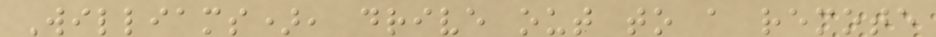Williams), drive out to a remote
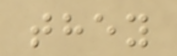they
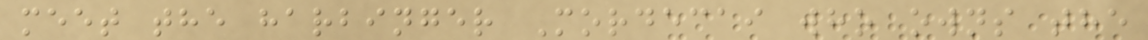meet the harbinger Mordecai who owns the
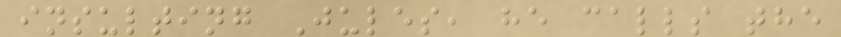insulting Jules, he calls the
